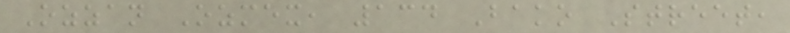Ozzan Ozmex, 134 Bako Street,
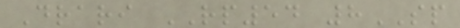Drari RP54 8SP
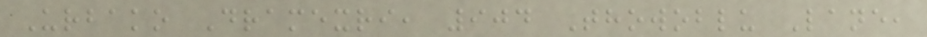Urbako Dramexri, 904 Thowoblu Lane,
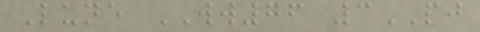Lune WW76 3PJ
